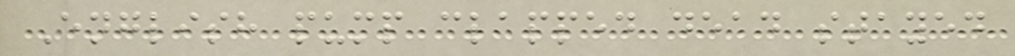English pump clapped dead stayed
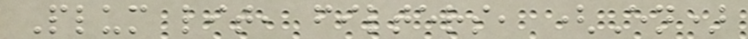Plum lit, filters, (En)
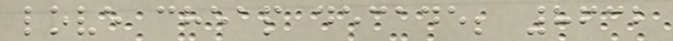love cheap decade; 8632
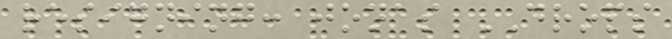resigning: jonas DROPS
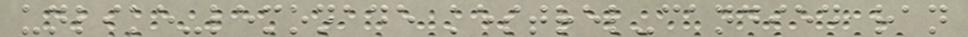unlike-lemonade kestrel-candied ran
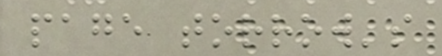page torrow's
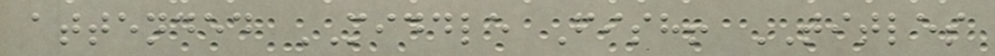attended MIDDLE Fish! TITLES
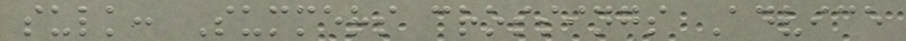sulk: Summers crossings Advice
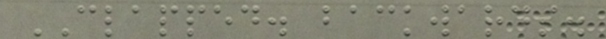CLAPPED. backwards.
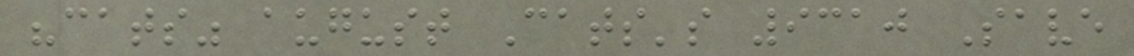"cats" august Cats's 9310 Save
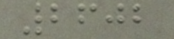2602
